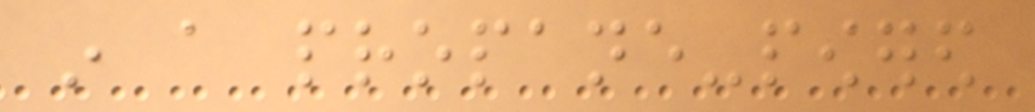in a propane-powered
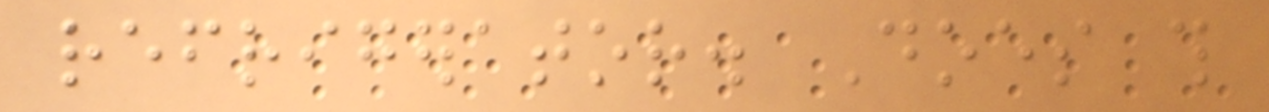refrigerator. Does this
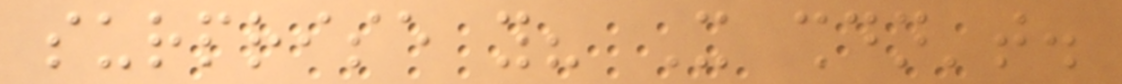surprise you? It shouldn't.
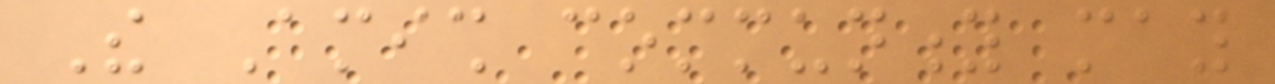The Amish community may
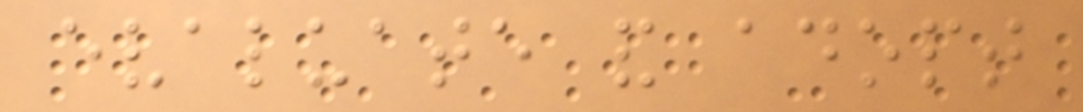evaluate and adopt
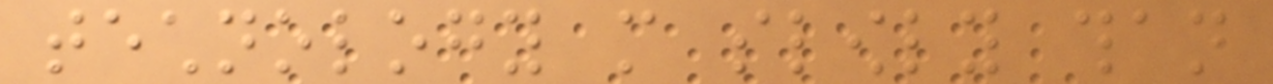technology more slowly than
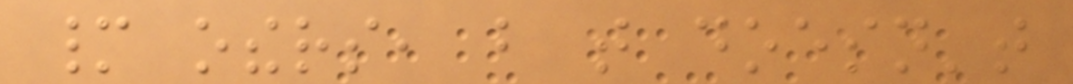many others, but that doesn't
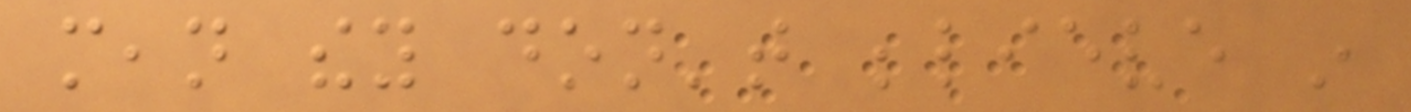mean they don't believe in
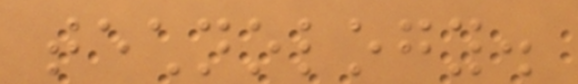technology.
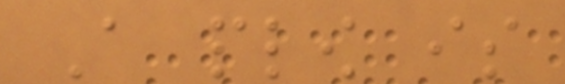A plow is
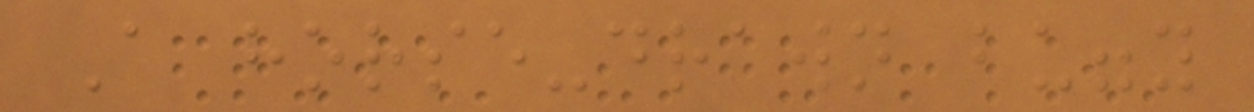A horse-drawn buggy
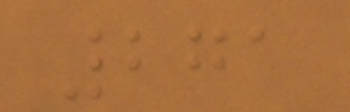271
